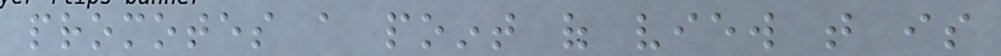promotes a point of view that is
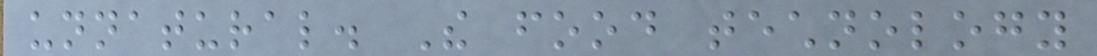unnatural. The food technology
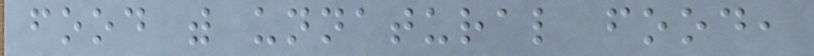food with unnatural food,
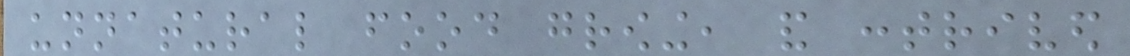unnatural food growing, and contrived
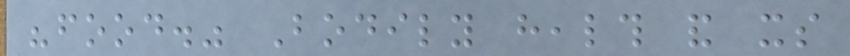"food." Bodily health and its
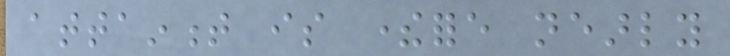attainment is therefore nearly
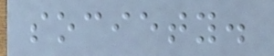society.
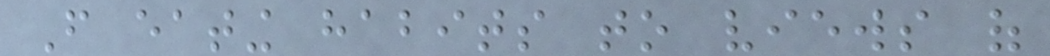From eating habits to views of
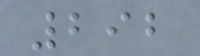292
